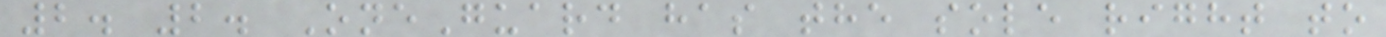2. 2. OneGuard has the sole right to
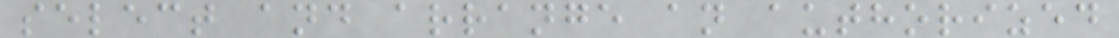select and arrange an authorized
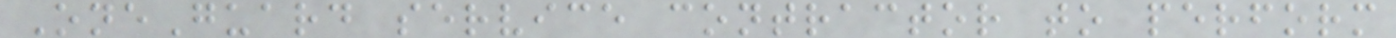OneGuard service contractor to perform
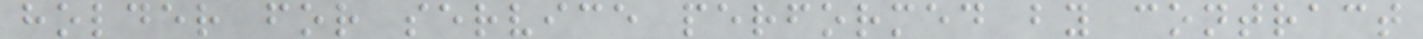holder for service performed by contract
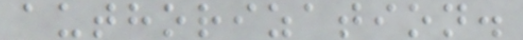authorization.
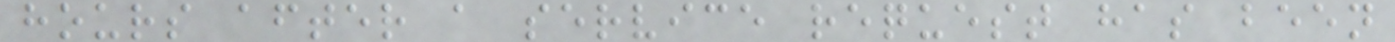hours after a service request has been
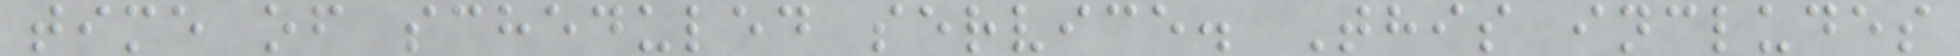time of scheduled service. This includes
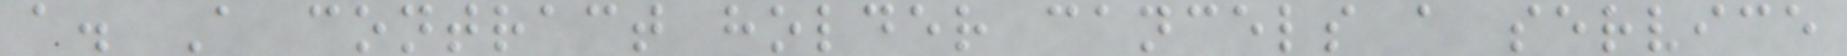a. A contract holder cancels a service
